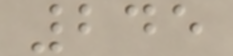245
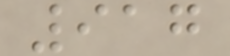917
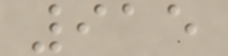915
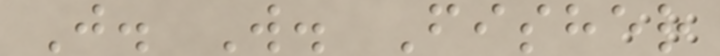J. W. Fisher
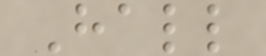Hall
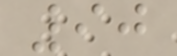90
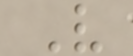V
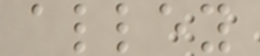alley
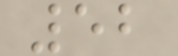52
